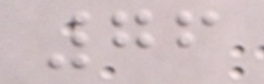76
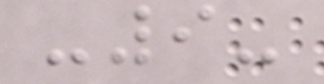-9-
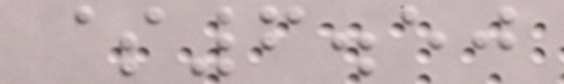$6.50
